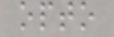opto
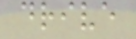drive
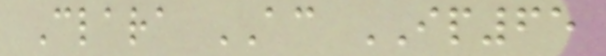Clara AC IP65
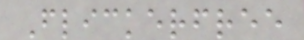Flickerfree
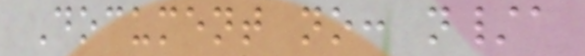Document no: n/a
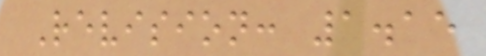Revision: 1.15
